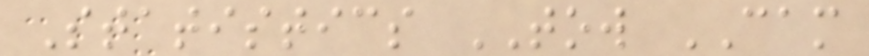Statistics TOW CAM
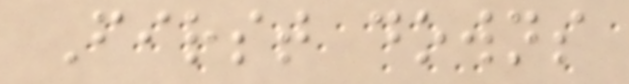First downs
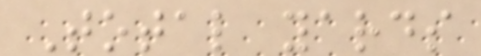Total yards
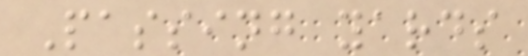Passing yards
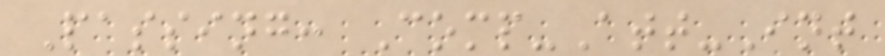Passing: Comp-Att-Int
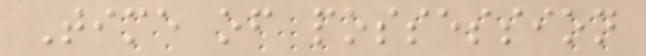Time of possession
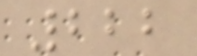222
